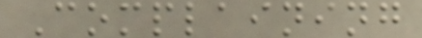Complaining
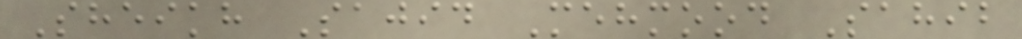Sheikh Sajid Mehmood Sahib
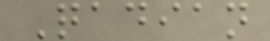Qadian
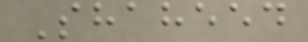Shaheed
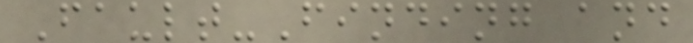Fault-Finding and
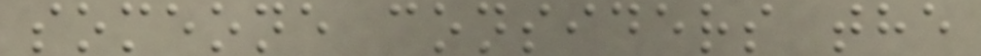someone considers the
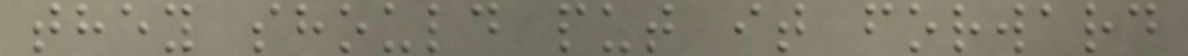they should put it forward
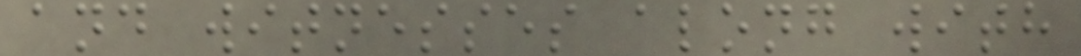and witnesses along with
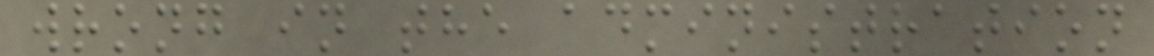wrong in the administration
